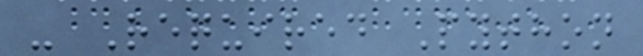- Required Python
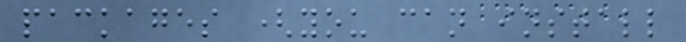packages (you can install
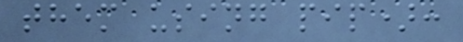them using pip):
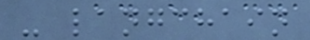- langchain
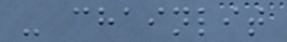- chainlit
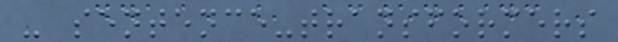- sentence-transformers
